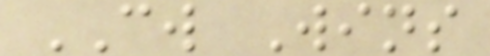CW Wins
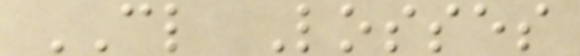CL Losses
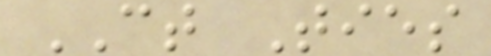CT Ties
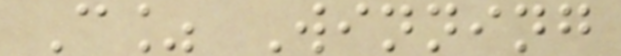C% Winning
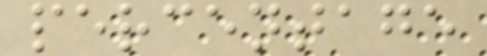percentage
